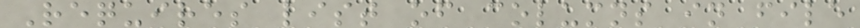Requires list of columns in file
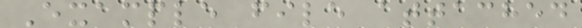Example file attached
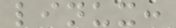linux:
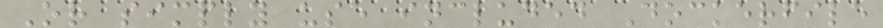Or simply use included Dockerfile
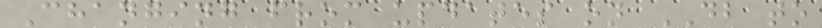Changing from updates on DB to
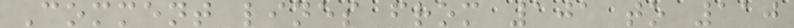Comment lines from 101 to 110
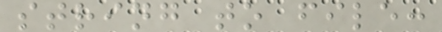string to file:
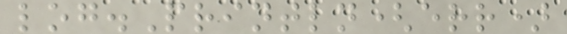log.Println(err)
